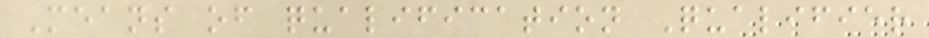Means of qualification Qualifier
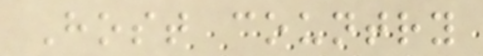Host country
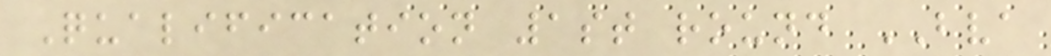Qualification 1st round BVA
